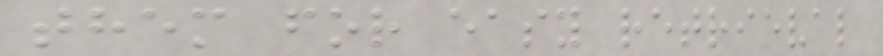them for easy retrieval
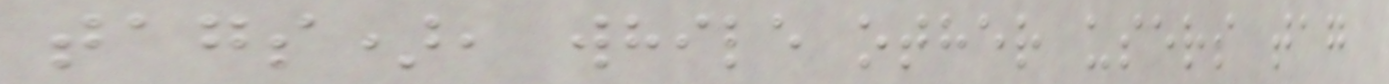tags), while other users tag
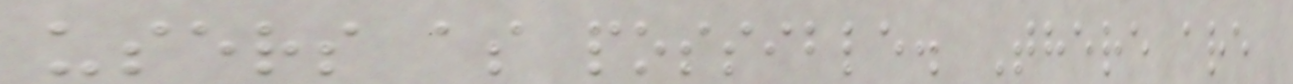users as possible. There are
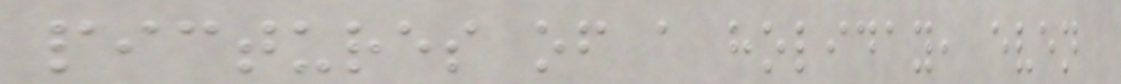pictures of a holiday, even
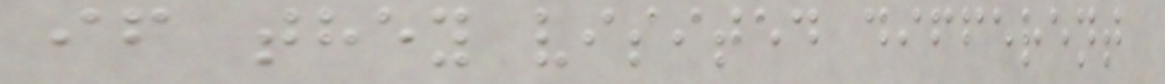if they visited different
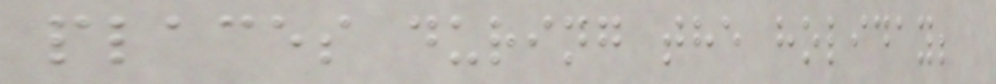places during the holiday;
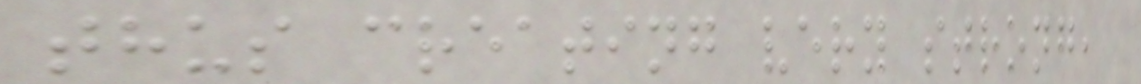thus creating very strong,
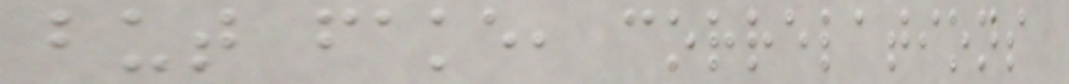but fake, correlations
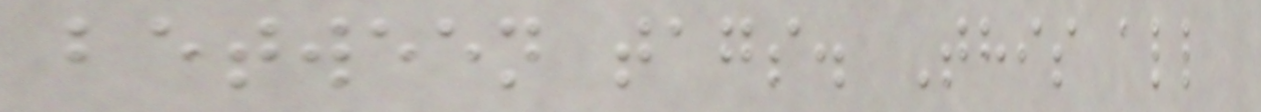between tags. This all
